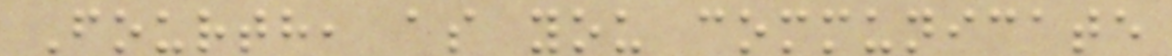Fourth, as you communicate
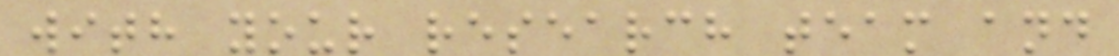with your research team and
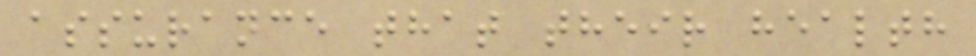assurance that their health
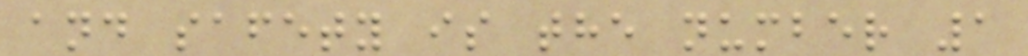and safety is the number 1
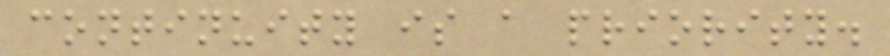continuity is a priority.
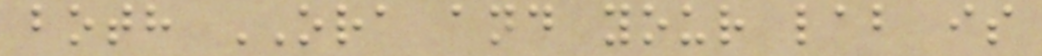both ORA and your lab is
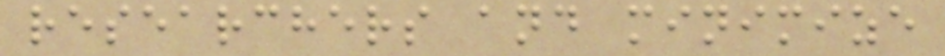researchers and minimize
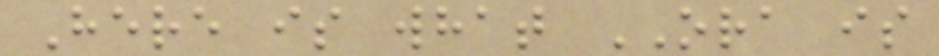Here is what ORA is
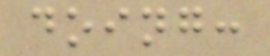doing:
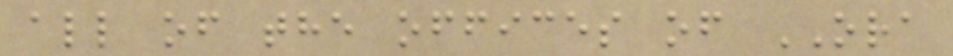all of the offices of ORA
